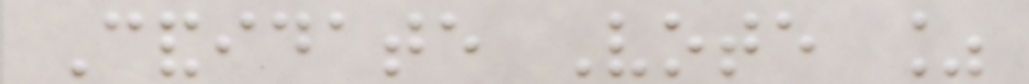Candidate Vote %
